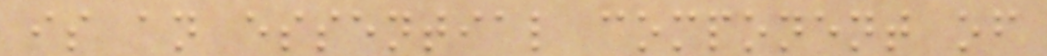is an essential component of
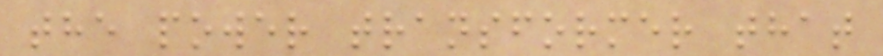the power transformer that
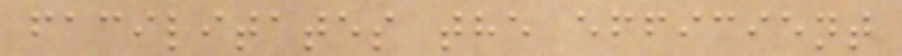facilitates the efficient
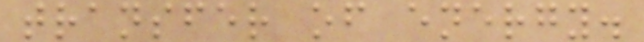transfer of energy.
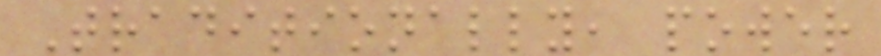Traditionally, power
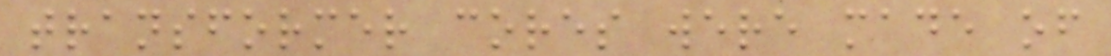transformer cores were made of
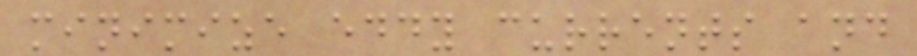minimize eddy currents and
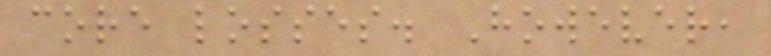core losses. However,
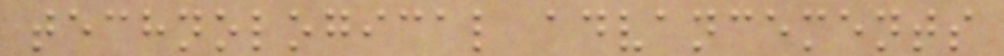technological advancements
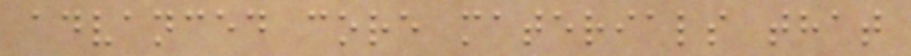advanced core materials that
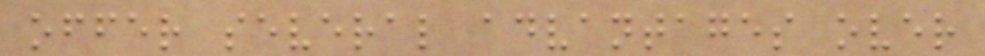offer several advantages over
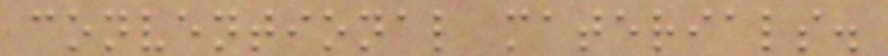conventional materials.
